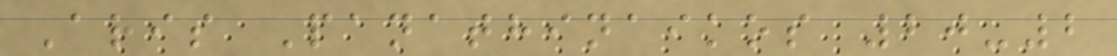Aris Panathinaikos 20-2
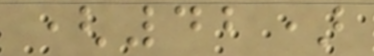(42)
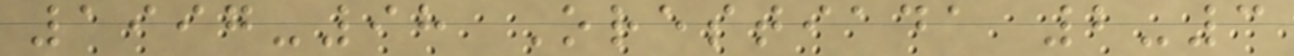1997-98 Orestiada 2-3
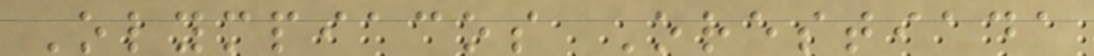Olympiacos Orestiada
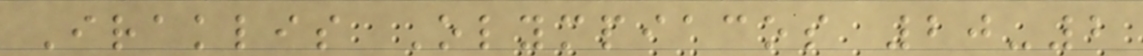Iraklis Olympiacos 20-2
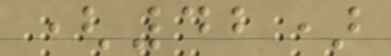(42)
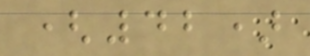(42)
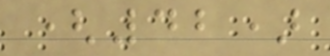(42)
